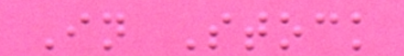In Stock
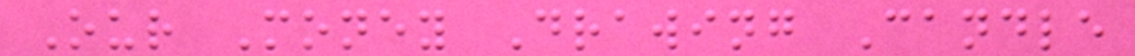Our Money Drawing Candle
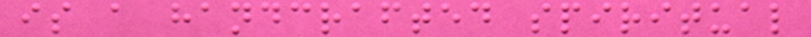is a handcrafted spiritual
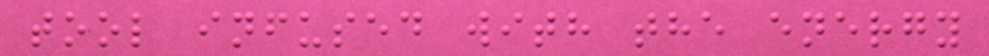tool infused with the energy
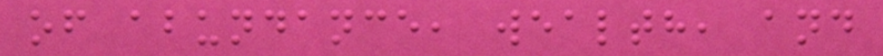of abundance, wealth, and
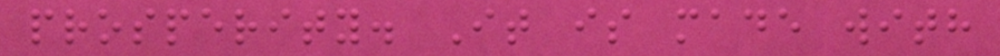prosperity. It is made with
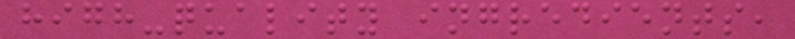high-quality ingredients,
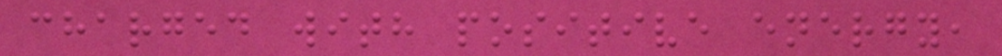charged with positive energy,
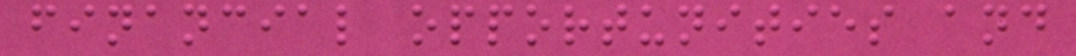financial opportunities and
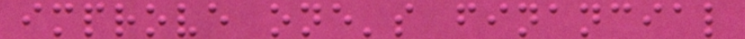improve one's financial
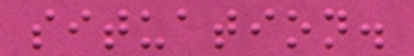situation.
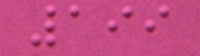199
